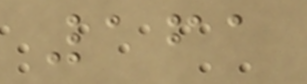161
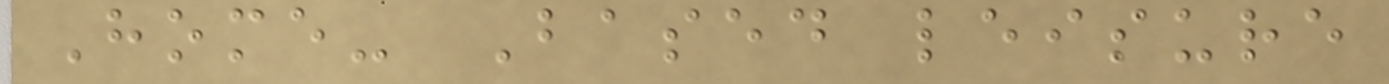Home- Based leisure
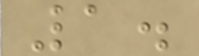1.
